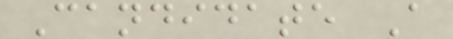Candidate A
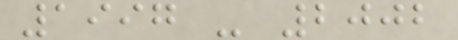1997 - 2002
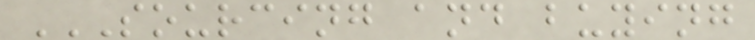SOURCING AND BUYING
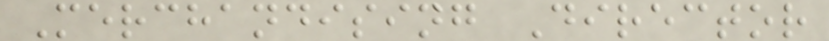Merchandising Director
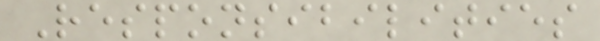Responsibilities
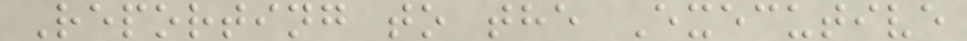Reporting to the Executive
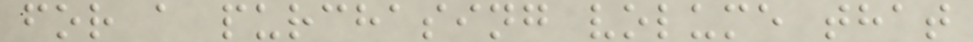for a purchasing volume that
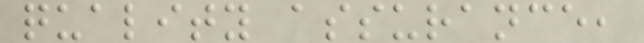quality assurance,
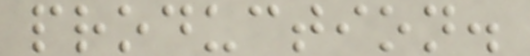production.
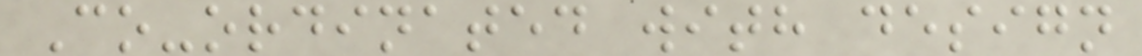Co-ordinated with design
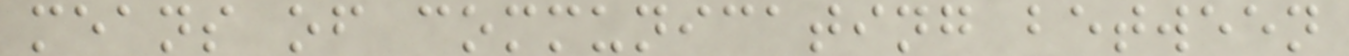means of communicating between
